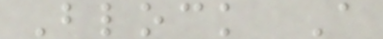Block A
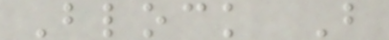Block B
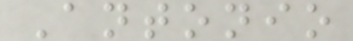Antonio
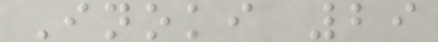Inoki 29
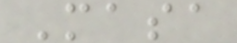Masa
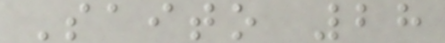Saito 28
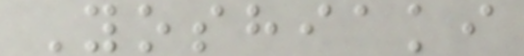Yoshiaki
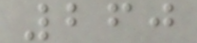260
